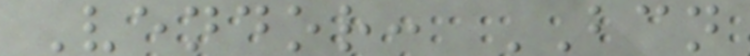Vendor: BCN
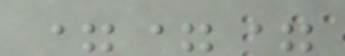===
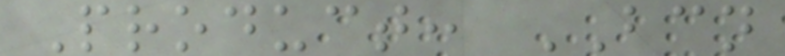Product: BCN
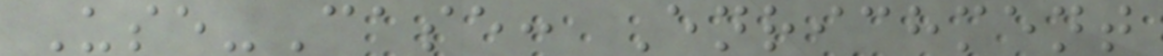Use-Case: Enrichment
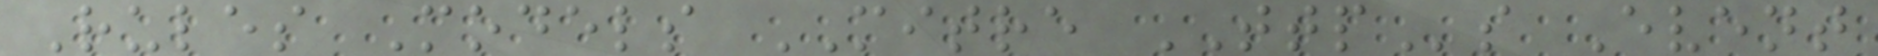Rules Models MITRE TTPs Event
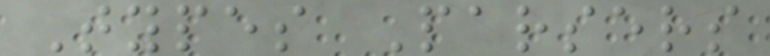Types Parsers
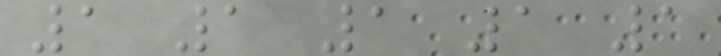1 1 1 1 1
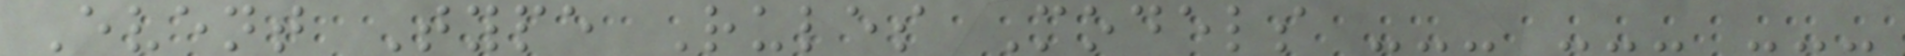Event Type Rules Models --- --- ---
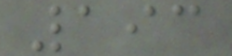193
